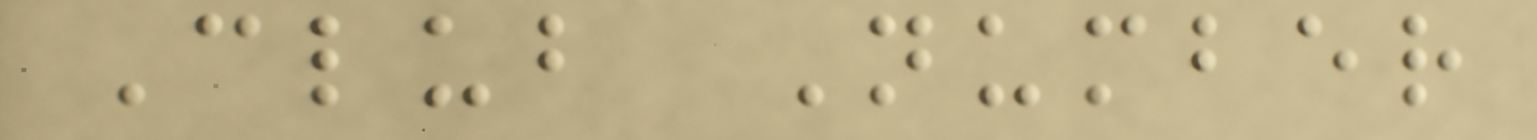Club Number
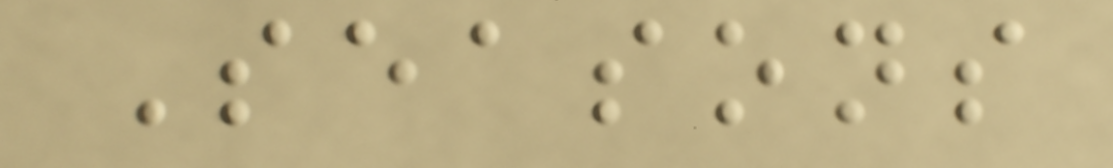Seasons
